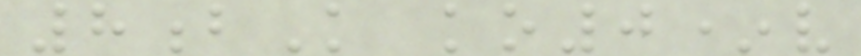8bK ko0*v
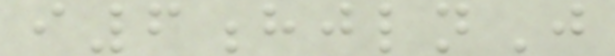i6hjlnJ
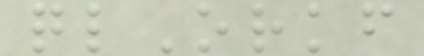qlOrkf
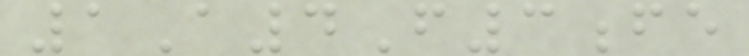1A4F3fe
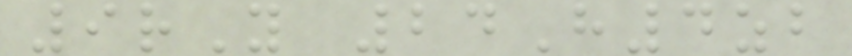9rY 24H4zb
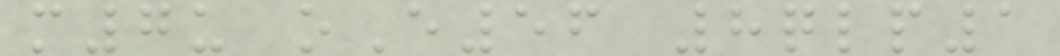m7u oE56 8qlp1
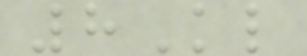8Kl
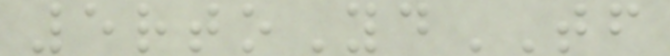5rtoYdTF
